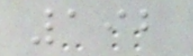192
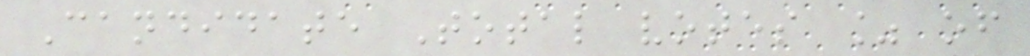Candidate Total votes % of
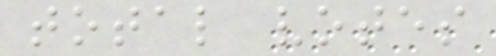total votes
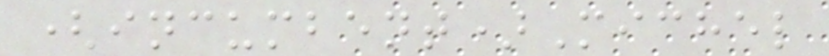(incumbent)Michel
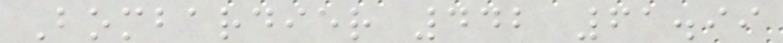Bombardier 442 61.99
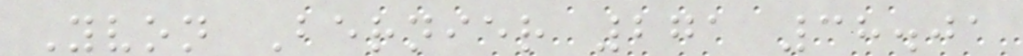Yvon Bernier 271 38.01
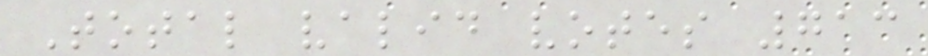Total valid votes 713
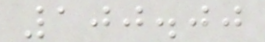100.00
